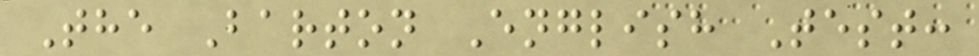The Barton English Test:
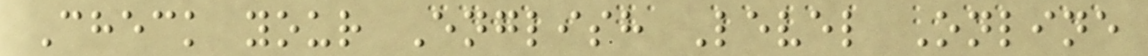Check your English Level Online
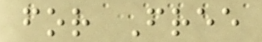for Free
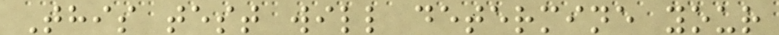This test will determine your
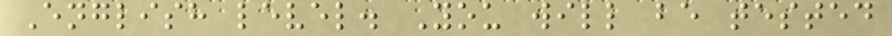English level. You will be tested
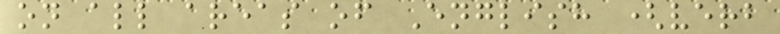on all areas of English (verb
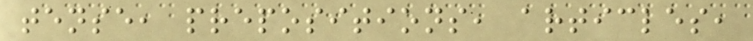tense, prepositions, articles,
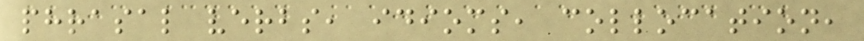phrasal verbs, idioms, collocation,
